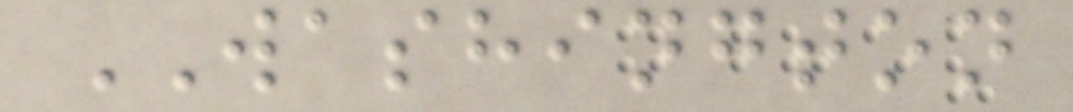WASHINGTON
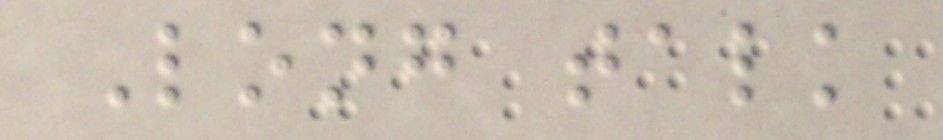Long talk
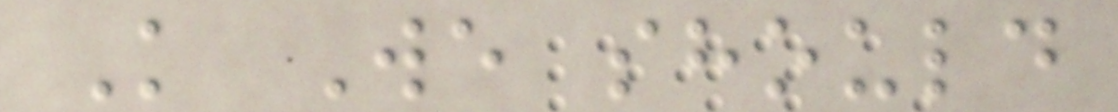K We should
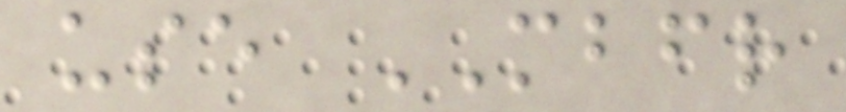use MBFR
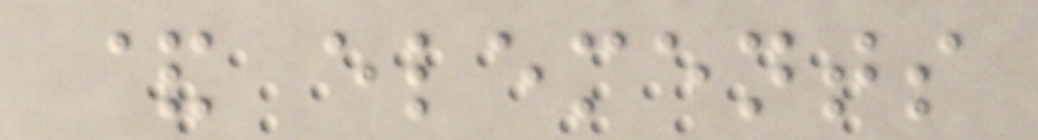& elements
